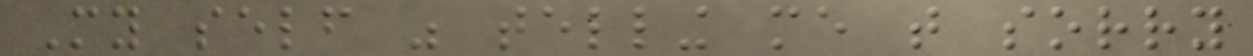My self was telling me that sorry
